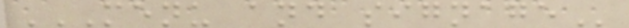MENU AND SIGNAGE
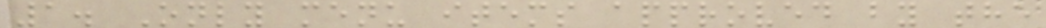1. Only menu items approved by the
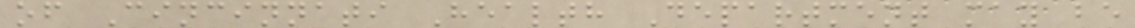of Cincinnati Health Department may be
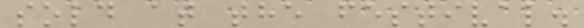sold at the festival.
